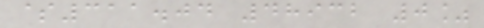$311.04 48932 0%
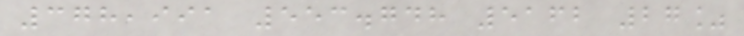378,991 553.748 5162 27%
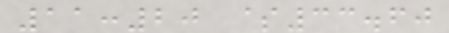11:20 $33.60
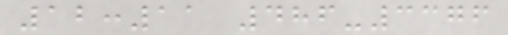12:11 486-3376
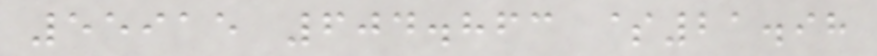55915 604.863 $21.98
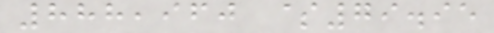888,960 $79.95
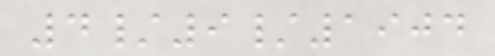4/9/1904
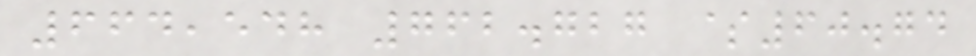664,548 762.727 $60.74
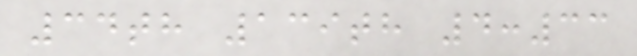34th 139th 4:33
